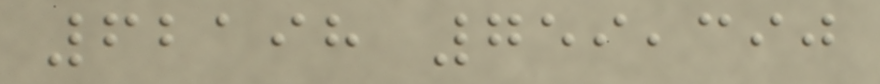62198 759,390
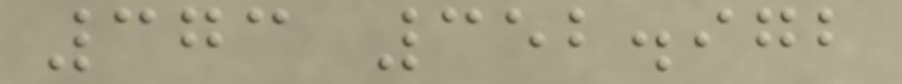373 352.972
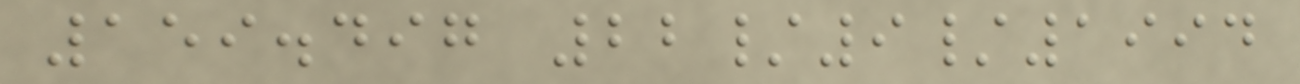159.497 22/9/1994
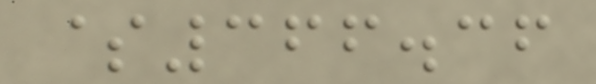$366.36
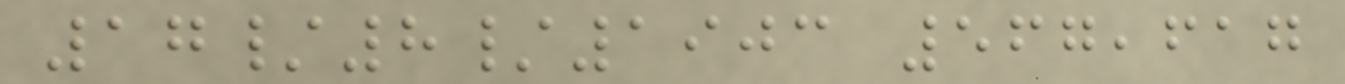17/8/1903 567,617
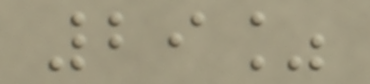29%
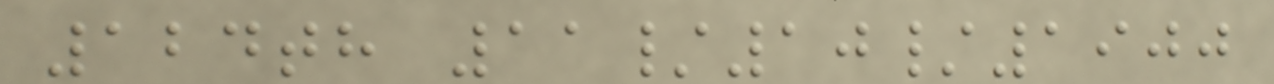124th 11/10/1900
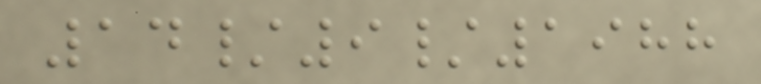14/9/1988
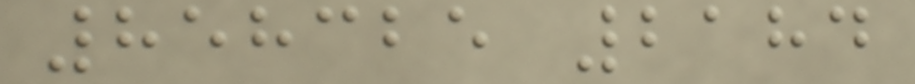858325 2184
